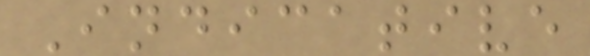Indicative
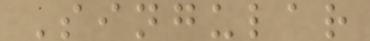Singular
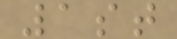1st
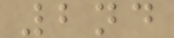2nd
